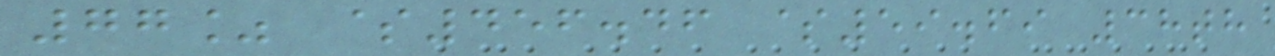77% $456.46 $59.69 38th
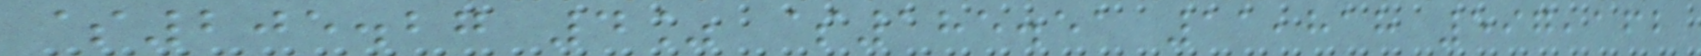$205.27 4% $185.51 11,818 597,162
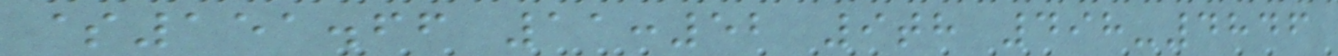$151.66 11:52 9th 498-4846
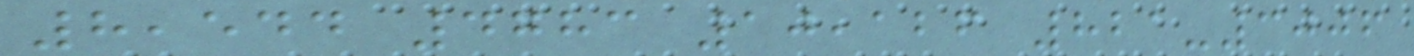8,544 4783 10,126 821-3006
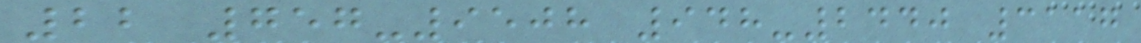22 757-9508 948-2440 3117
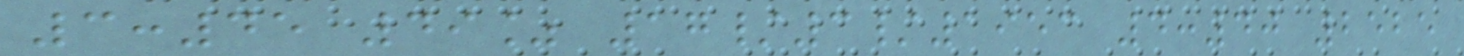3:45 49% 17/3/1953 4:40 2525
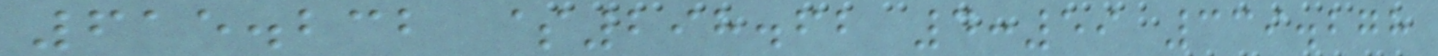615.232 $298.62 4:59 339.278
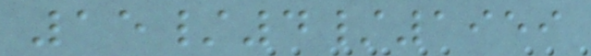15/4/1959
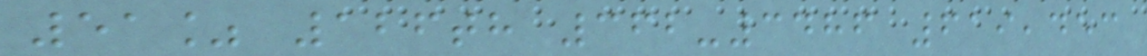51% 126th 362-3486 619,453
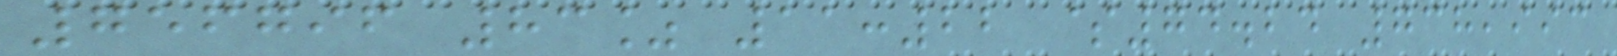756796 83% 11:22 $74.24 738,993
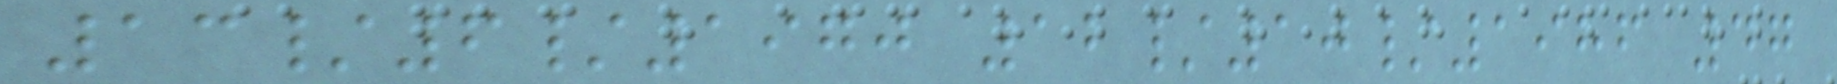13/6/1970 12/10/1986 47
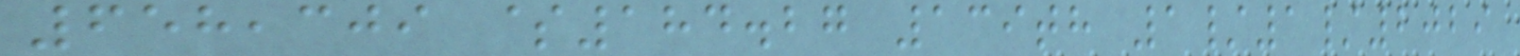658,309 $184.27 139th 1/1/2029
